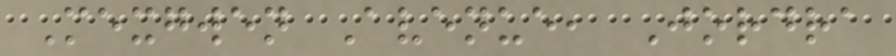Mexgwen Avenue, Jordra
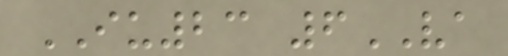IU23 6VA
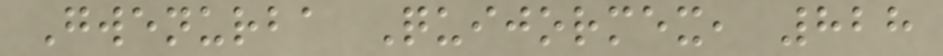Gwenurba Quijormex, 828
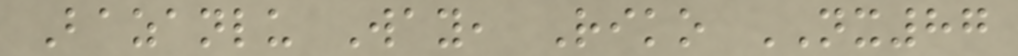Bazanlu Way, Riko NX87
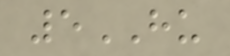5HU
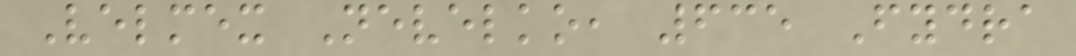Velmex Nevelko, 635 Fydra
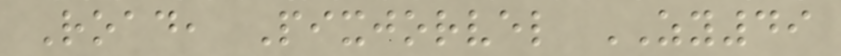Road, Pixjorvel ZY49
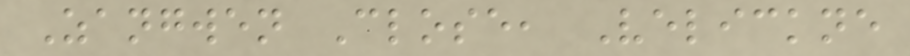Zangwen Close, Velickne
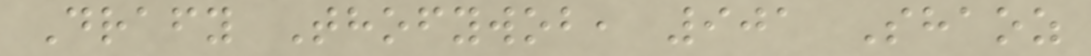Drafy Thofywob, 901 Shaoz
